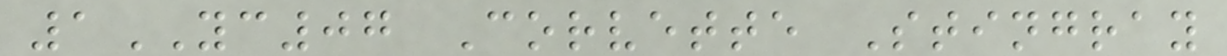1YC07 Corvette Stingray
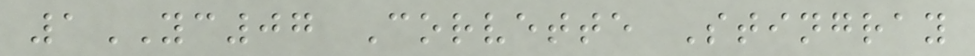1YC07 Corvette Stingray
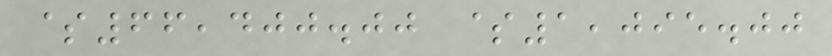$66,400.00 $1,095.00
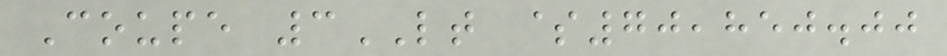Coupe 3LT $70,850.00
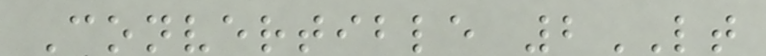Convertible 2LT
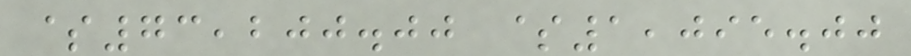$73,200.00 $1,095.00
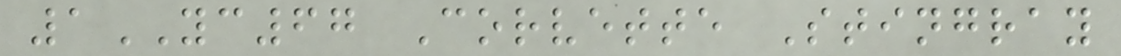1YC67 Corvette Stingray
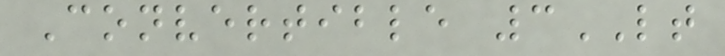Convertible 3LT
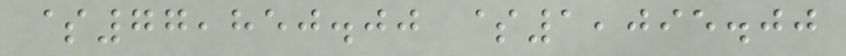$77,850.00 $1,095.00
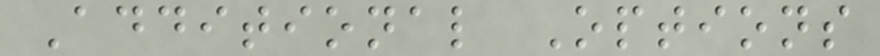Additional Options
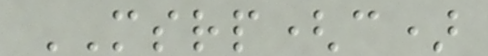MSRP(c)
